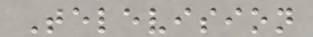Television
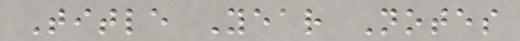Title Year Notes
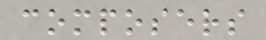composers
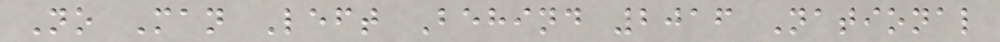No Man Left Behind 2016 National
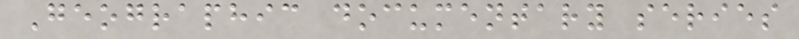Geographic documentary series
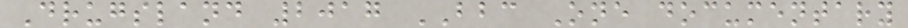Drugsland 2017 BBC One documentary
